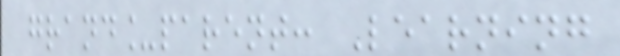grand_parent: Learning
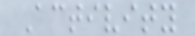Activity
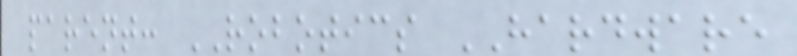parent: ROBOTICS HARDWARE
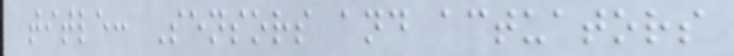title: Sensors and actuators
